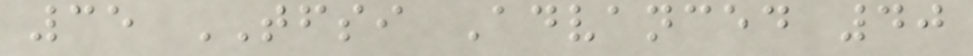35 TFSI Advanced 40
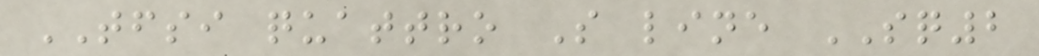TFSI quattro S line SQ2
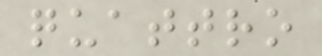quattro
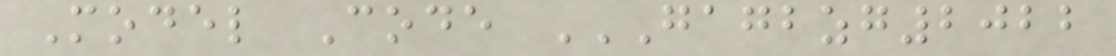Model Code GAGBZG2022
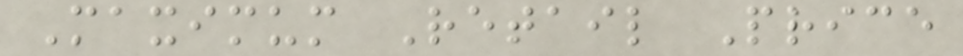Maximum Retail Price
